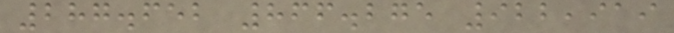287.652 866.275 922,919
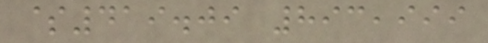$419.09 893,999
